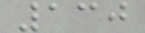130
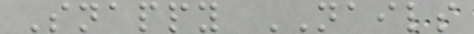Snappy NAILS
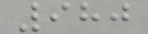980
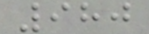980
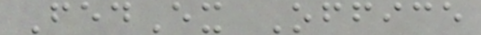FedEx Office
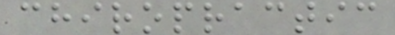chiropractic
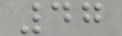47
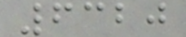6320
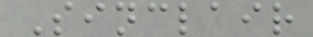Sinclair
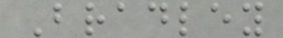Bradley
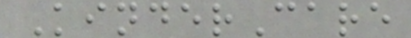KinderCare
